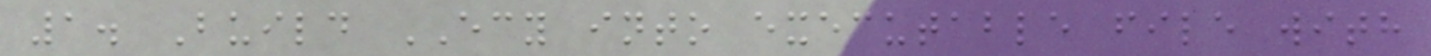1. Build ECY into executable file with
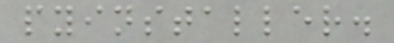pyinstaller.
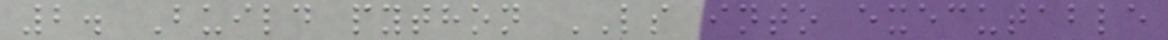2. Build python LS into executable
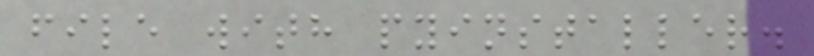file with pyinstaller.
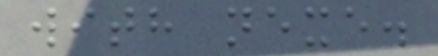with nexe.
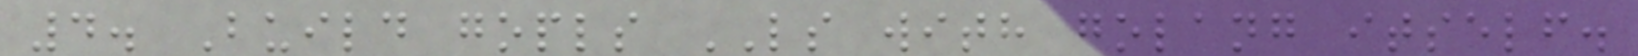4. Build gopls LS with golang itself.
